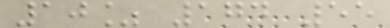10% 174 55
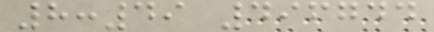8:49 496744
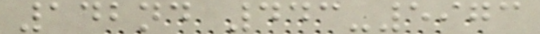142nd 443-5973
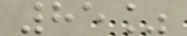85%
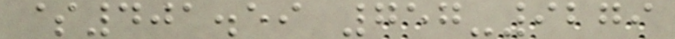$401.59 757-9279
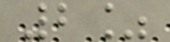2%
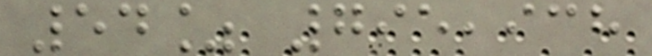54% 795,938
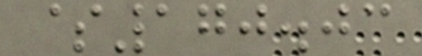$170.03
